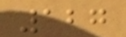127
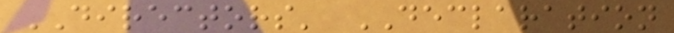DIRECTORS' DECLARATION
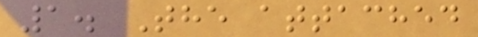1. The attached
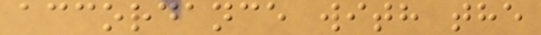accordance with the
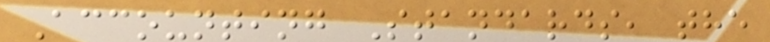Accounting Standards, the
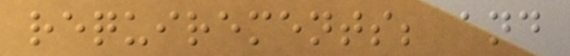requirements; and
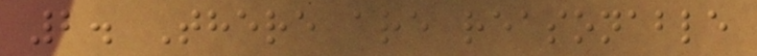2. There are reasonable
